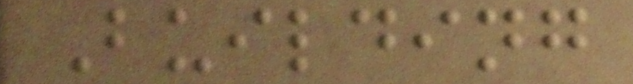Building
